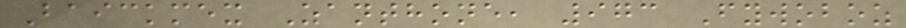Baickmex Zanthone, 973 Fywoboz
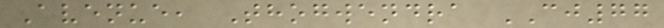Avenue, Thogwendra CJ77
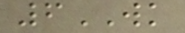6WK
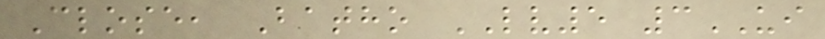Close, Batho LV5 3UI
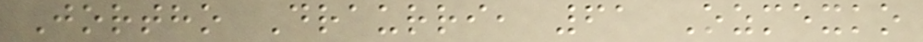Jortho Draurri, 61 Ozmexko
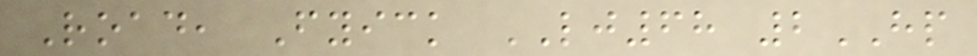Road, Fyick LJ68 2HP
